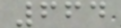664
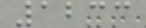1233
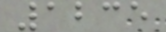1235
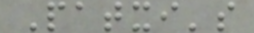Patxi's
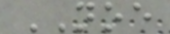NOE
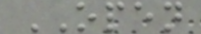OPEN
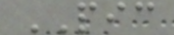PIC
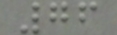76
